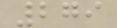279
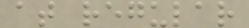at regular
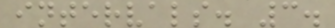intervals. 3.
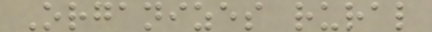Organizes rural
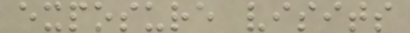exposure visits
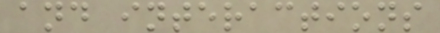and interactions
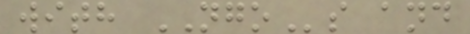with NGOs and
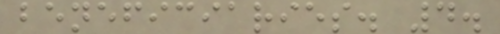beneficiaries. 4.
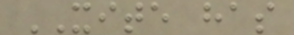XITE has
